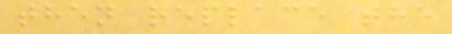then replace the
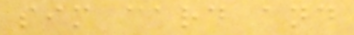sim card and
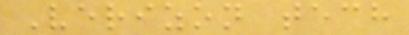Verizon tech
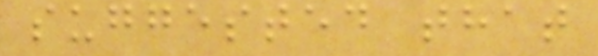suggested that
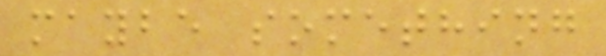maybe something
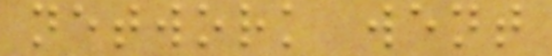network went
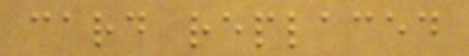card replaced
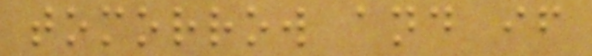tomorrow and if
